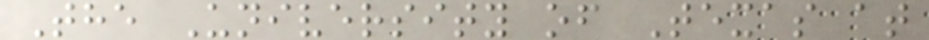The University of Texas at
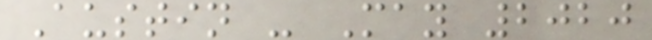Austin - May 2020
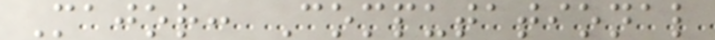Major: Computational
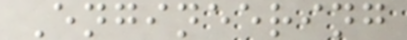Engineering
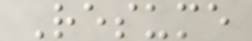Resume
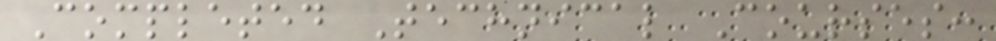Completed Technical Courses:
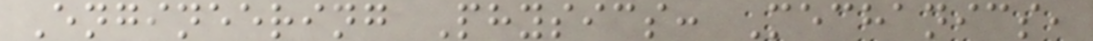Engineering Physics: Mechanics,
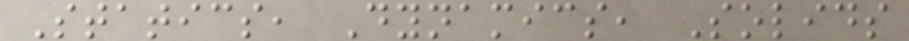Statics, Dynamics, Solids
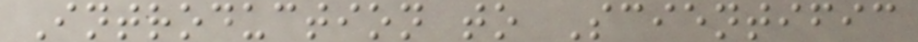Introduction to Scientific
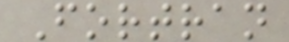Fortran
